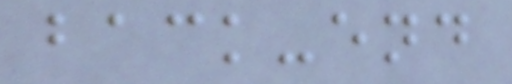back-end
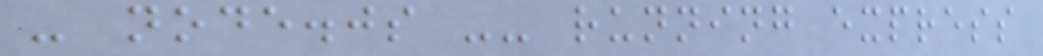- node.js -- running express
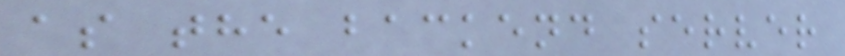as the backend server
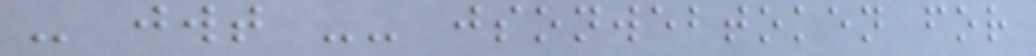- jwt -- jsonwebtoken for
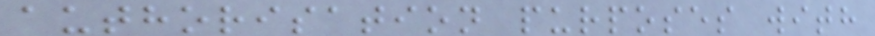authorisation purposes with
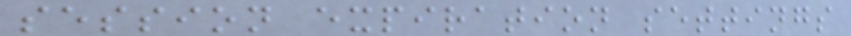session expiration settings
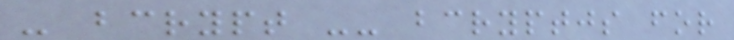- bcrypt -- bcryptjs for
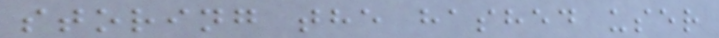storing the hashed user
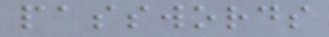passwords
